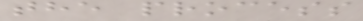the process
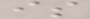is
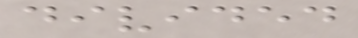divided
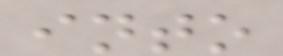into
